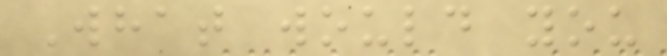What would you
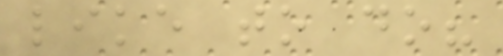like to do?
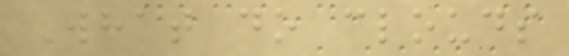What do clouds
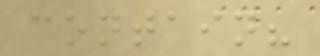contain?
